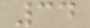34
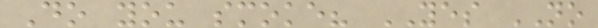Do you smoke? YES NO
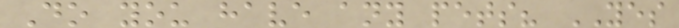Do you have any pets? YES
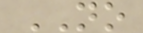NO
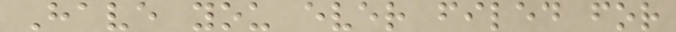Have you ever filed for
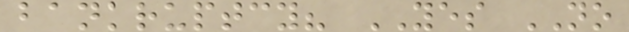bankruptcy? YES NO
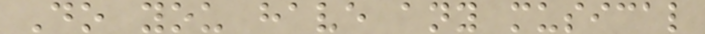Do you have any musical
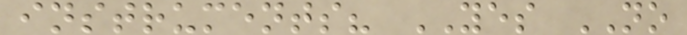instruments? YES NO
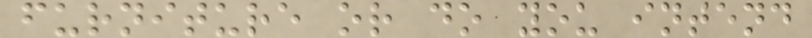furniture or do you intend
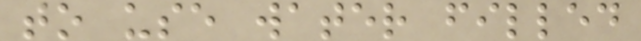to use water filled
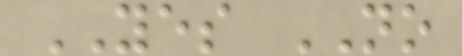YES NO
